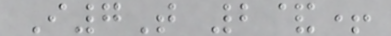I7T 2&+
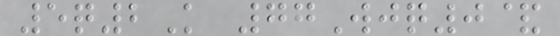5q2K 77Wjq0&
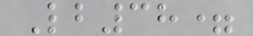Lb38=
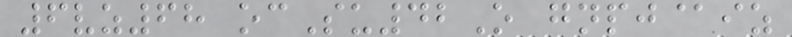6vz68 ocSu42O gnpj@iz
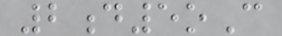2d5oC
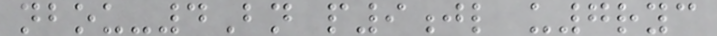nbou-4Bn p9jl u7ryc
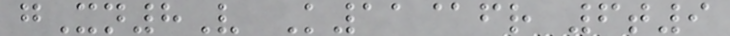gXn8V K11@fr 6t9
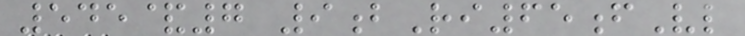545&7 9bRi65fVl
